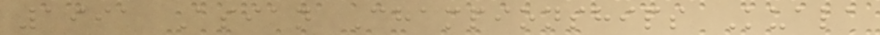1991 Asian Championships Kuala
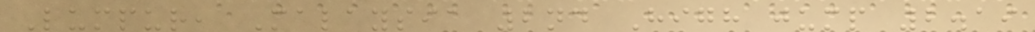Lumpur, Malaysia 2nd High jump 2.19
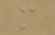m
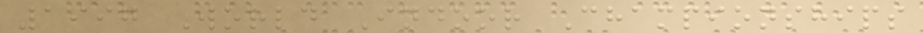1997 World Indoor Championships
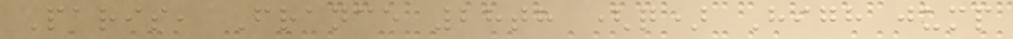Paris, France 28th (q) High jump
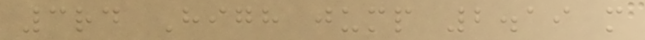3rd High jump 2.19 m
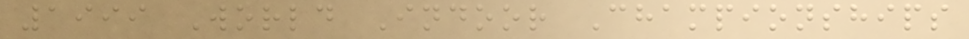1999 World Indoor Championships
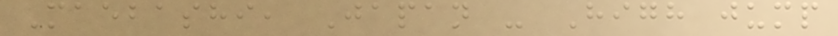Maebashi, Japan - High jump
